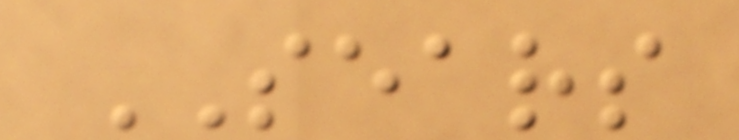SEARS
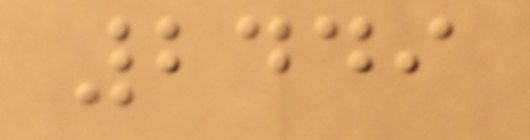2449
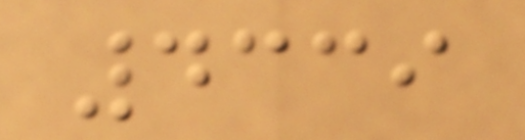4339
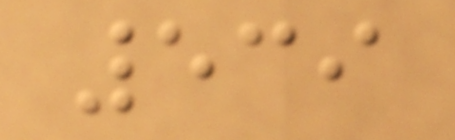539
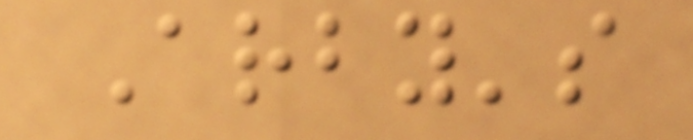Arby's
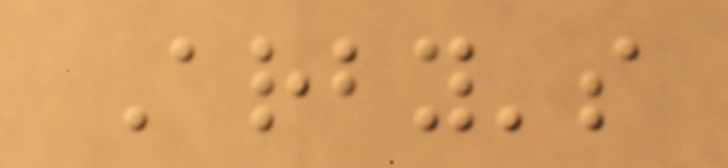Arby's
